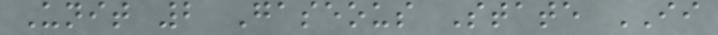Unit 2 Gaseous State II
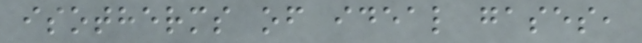isotherms of ideal gases,
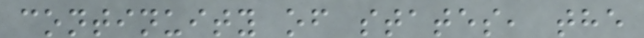continuity of states, the
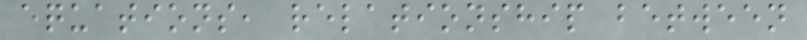equations, relationship between
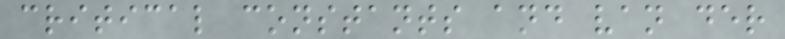critical constants and van der
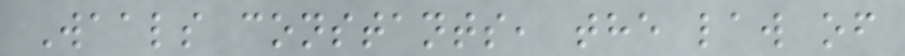Waals constants, the law of
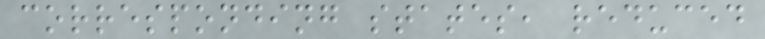corresponding states, reduced
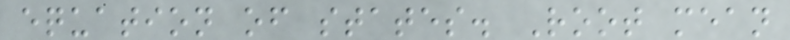equation of states. Root mean
